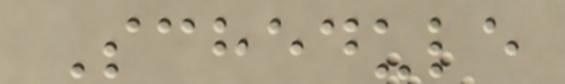Schedule
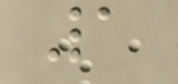1
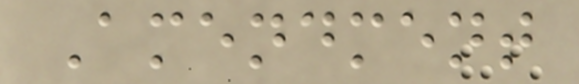Amendment
